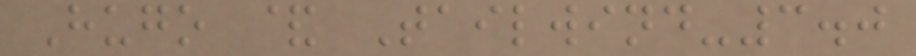Hugo & Tailwind-3.0
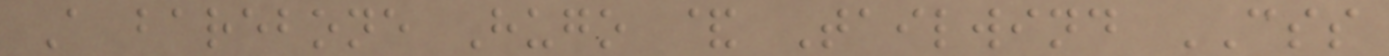A barebone Hugo & Tailwind CSS
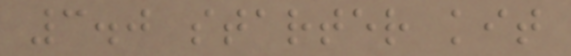3.0 starter kit
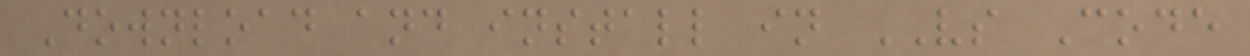Download and install in VS Code
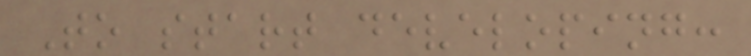To start developing:
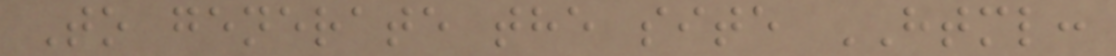To generate the site HTML:
